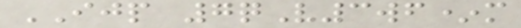IJP 7qV3wf*m
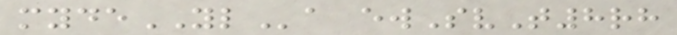mydeYLa ewSvT8rh
